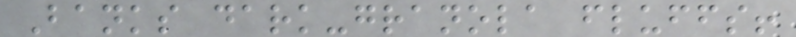Banks dark-granola fluffs!
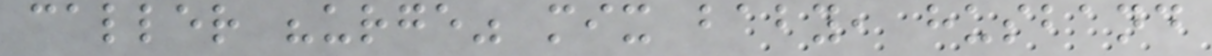caller "urge" mix baby, husband
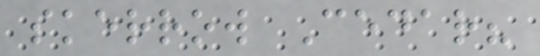skerrow Cedar?
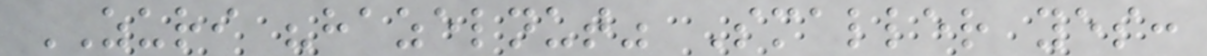ZURI "hazelnut" Smaller yes:
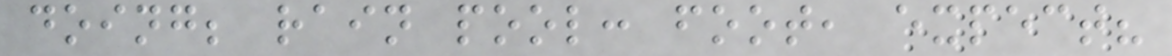doing; rain pool: foot, expect?
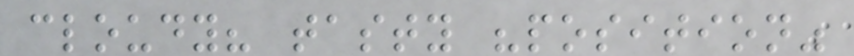cloudy? tasty "position"
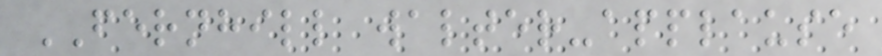FERNHILL walter-applause
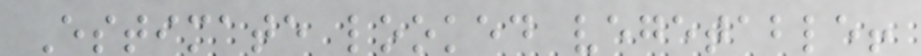Estimate looked vegetable!
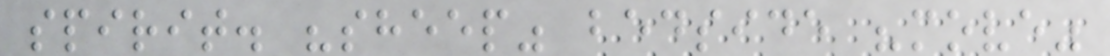spirit. "sheep" bedside "move"
